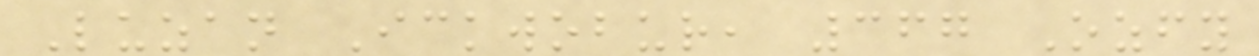Luzan Ickwobur, 367 Ozfy
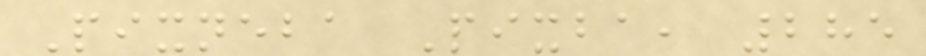Pixneba Pixba, 285
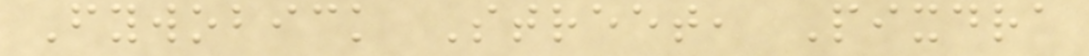Fywobick Street, Pixdra
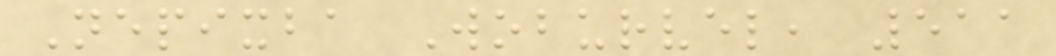Nepixba Woburvel, 511
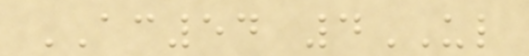AC54 4UL
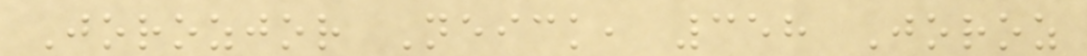Jorozjor Neick, 358 Joroz
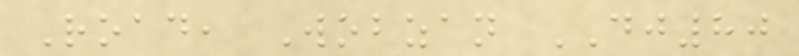Road, Wobzan DJ80
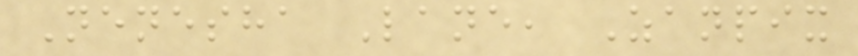Nenesha Lane, Zanpix
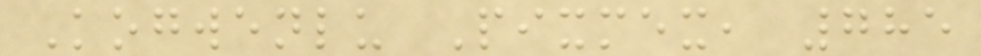Kogwenlu Pixmex, 785
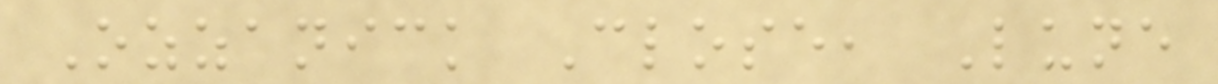Ozzanick Close, Lune
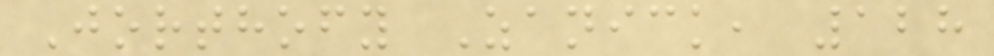Jorthofy Zanick, 128
